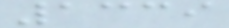1339
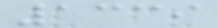1339
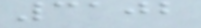3102
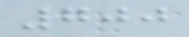700
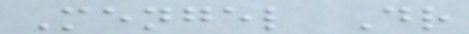Mengel Dr
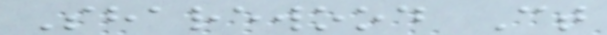Sharewood Ct
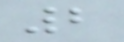2
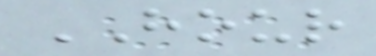HOUR
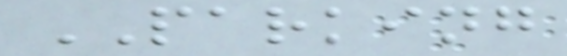PARKING
